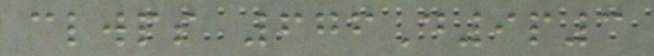clwps 676D9p3
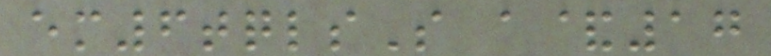em6tqlsS a&17
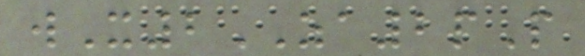wX2ZA2pP
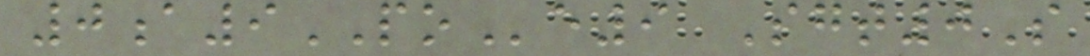0a9POe9 Sgt0S
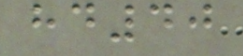hd40
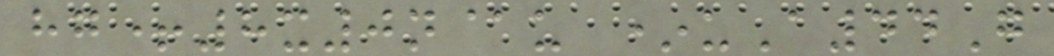hg+8x0n@u *uA44G
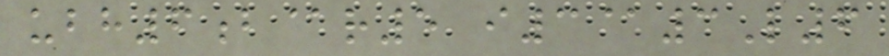ubh6b@r5 i3@3L6
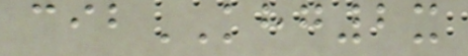cibKHG2x
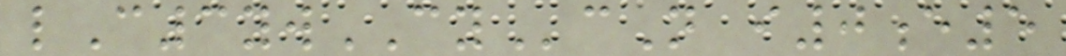lC3ywCYcN i0e5
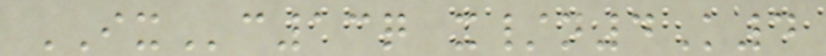IXc13q x/n4K4
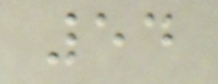54
